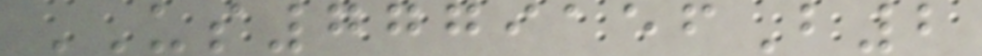US7779156B2
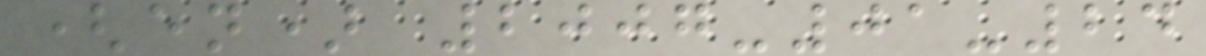(en) 2007-01-24
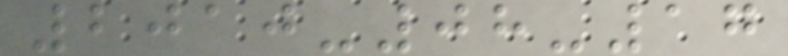2010-08-17
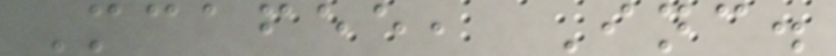Mcafee, Inc.
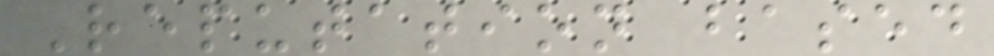Reputation based
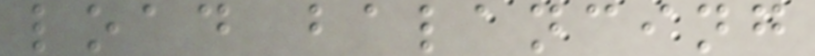load balancing
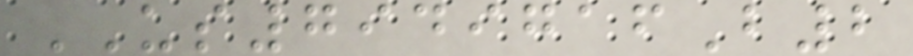US7949716B2
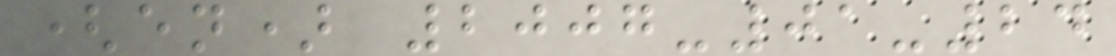(en) 2007-01-24
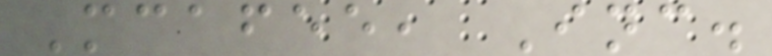Mcafee, Inc.
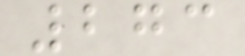273
